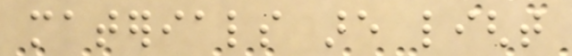materials are light
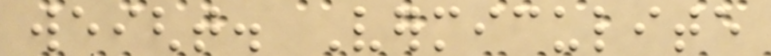weight. Vermiculite
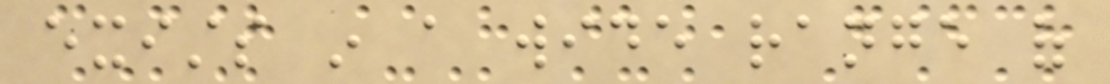exists in a wide range of
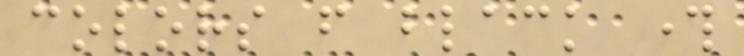colors from black through
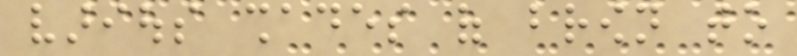various shades of brown to
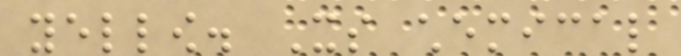yellow. Its chemical
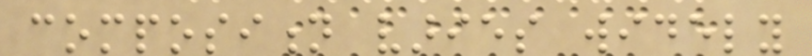composition varies widely
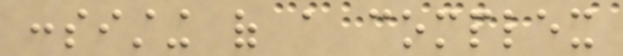consisting of a complex
